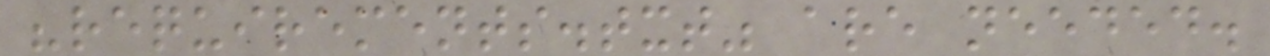"requirements.txt" are needed.
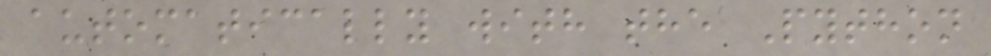automatically with the Python
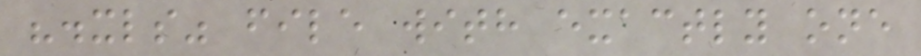".xls" file with exactly one
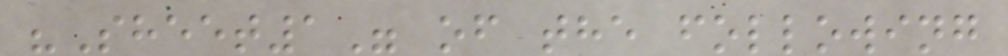"Sheet1" of the following
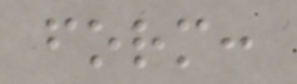form:
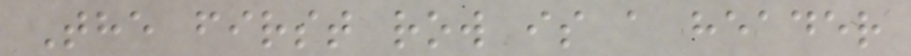The first row is a header
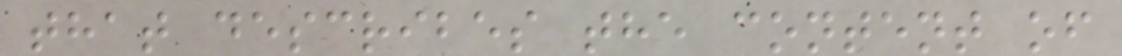that describes the content of
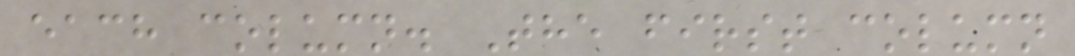each column. The first column
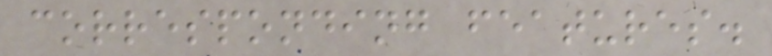corresponding features.
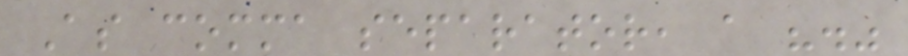As comma separator, a "."
